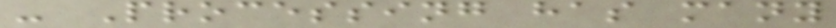- Processing has many
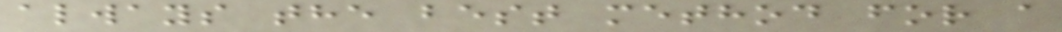always the best method for a
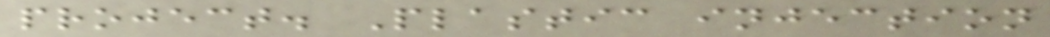project. Plastic injection
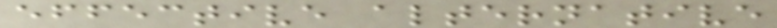effective alternative
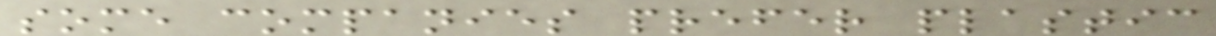some companies prefer plastic
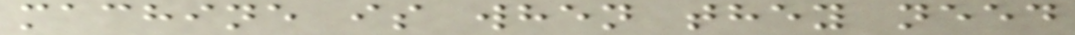machine is when they need
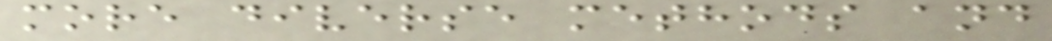more diverse methods and
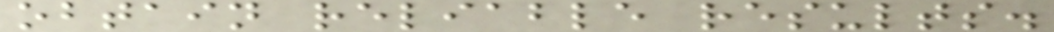obtain reliable results.
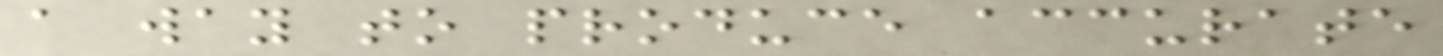a way to produce accurate
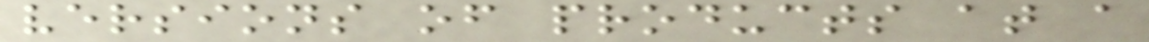versions of products at a
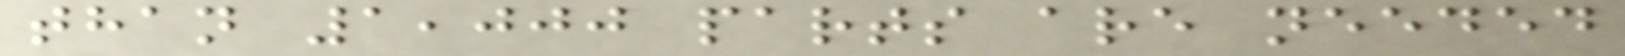than 1,000 parts are needed
